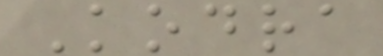Kodra
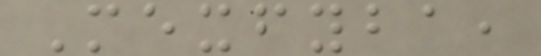Mexfyba,
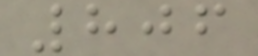806
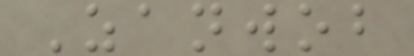Zanwob
